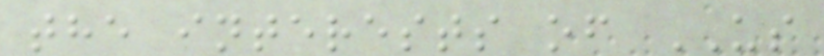the interests of US
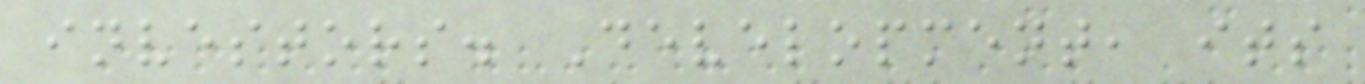investors. Development, its
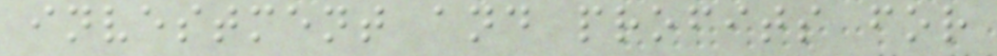investment and profits for
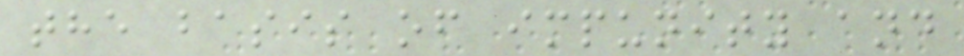the basis of impunity and
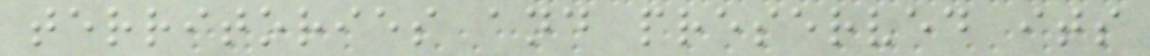territories and preserved its
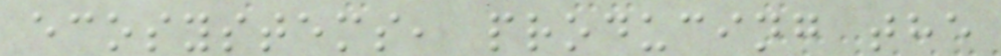ecosystems, producing the
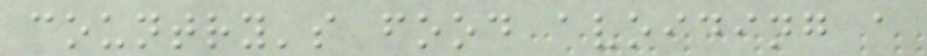country's food avoiding a
